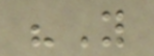"You
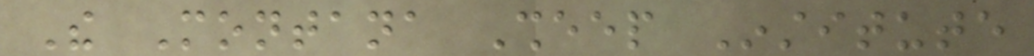The Montana Sheep Institute
